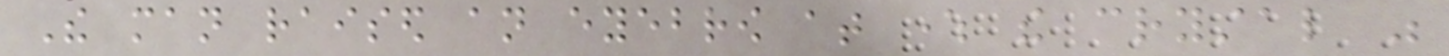The man raised an eyebrow at where the crystal was
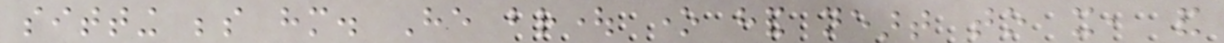sitting beside him. He brought one hand neart to it, and
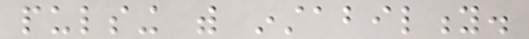pulsing with instability.
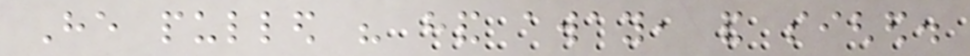He pulled his hand away, and sighed.
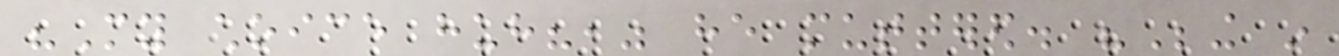"My choice huh?," he muttered. "Being in
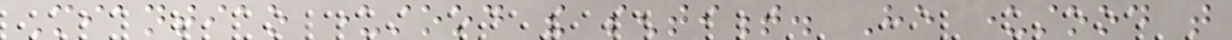Miantiao understood the sentiment. He understood that
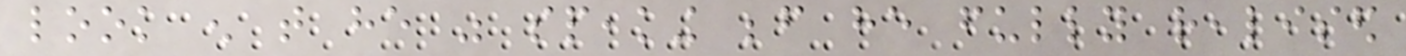look enough that he was speaking before he fully realised
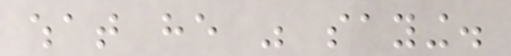what he was saying.
